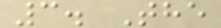3. The
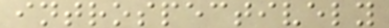introspectively
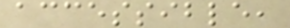accessible,
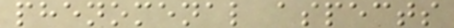phenomenal aspects
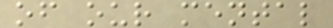of our mental
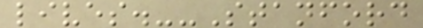lives.--Stanford
